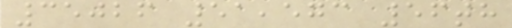35026 51,573 56th
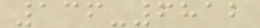136-6812
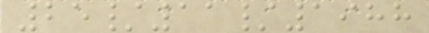25/11/1988
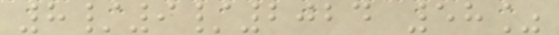8/9/2024 58%
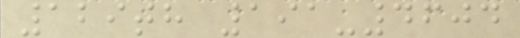129th 191-4604
